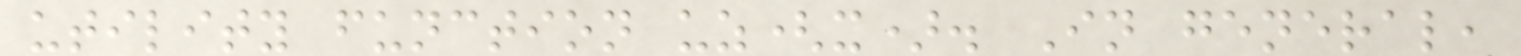utility function uz(x). In general,
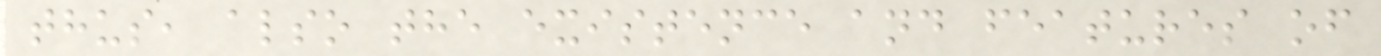thus, also the existence and features of
